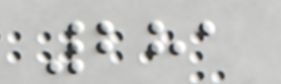281
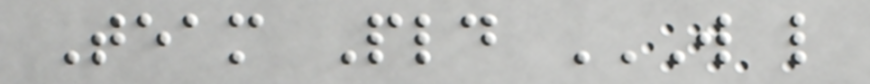Team Pld W L
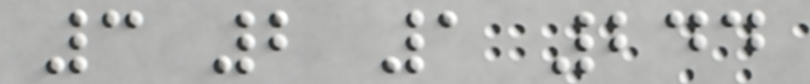3 2 1 244
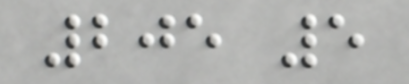205 5
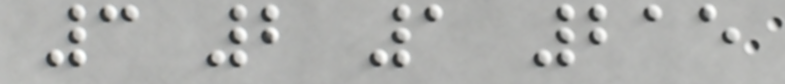3 2 1 215
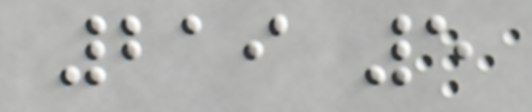219 5
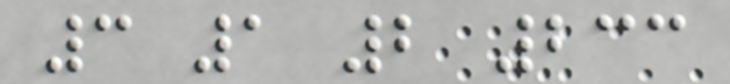3 1 2 233
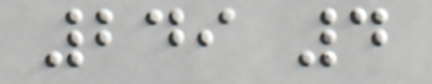249 4
